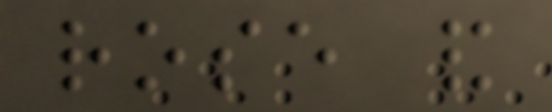rose and
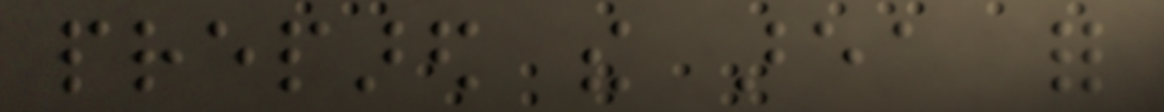prepared the area for
